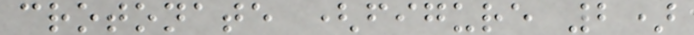crotonate (figure 2)
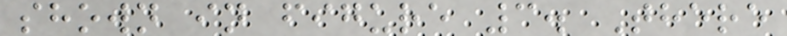shown in figure 3. There
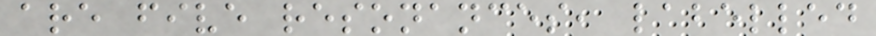are five resonances, labelled
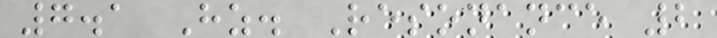7.1 Hz. Resonance 2
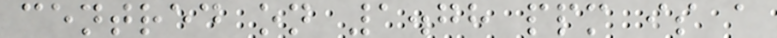centred on 1.78 ppm is a
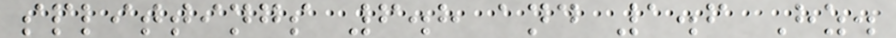splittings 6.8 and 1.6 Hz.
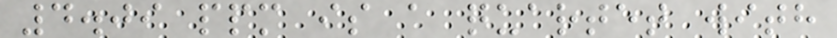4.09 ppm is a quartet with
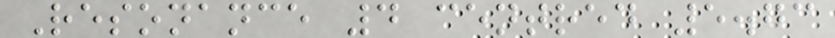Resonance 4 centred 5.73
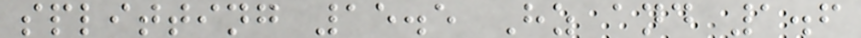splitting 15.5 Hz and 1.6
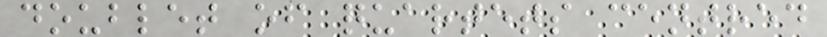doublet of quartets centred
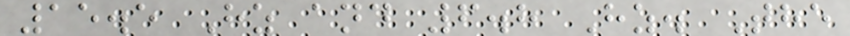15.5 Hz and 6.8 Hz. The
